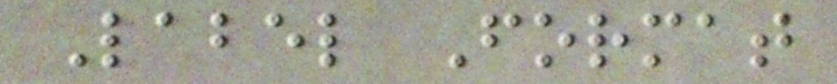Label Format
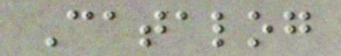Catalog
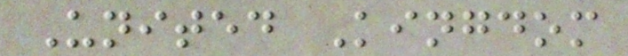United Kingdom
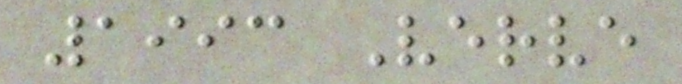1993 Verve
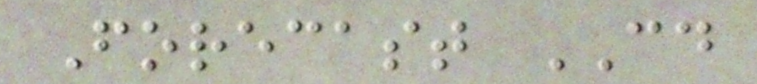Forecast CD
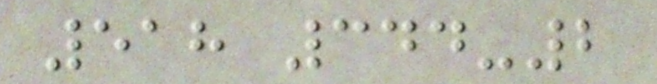518 344-2
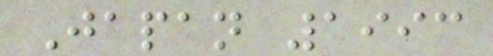Japan 1993
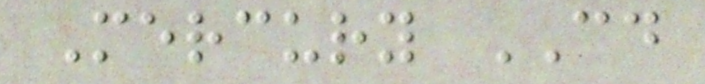Mercury CD
